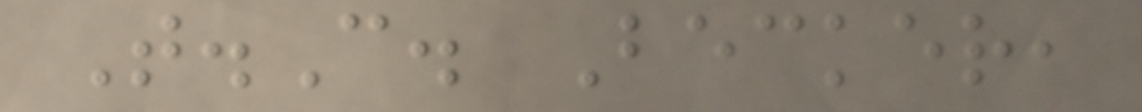T.C. Becker,
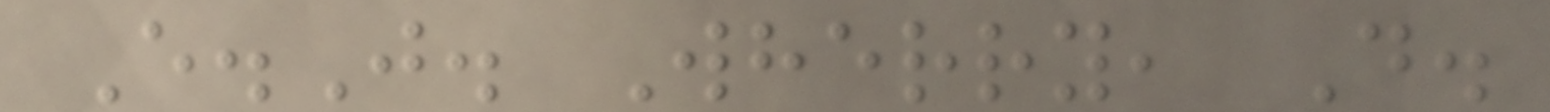E.J. Wherry, D.
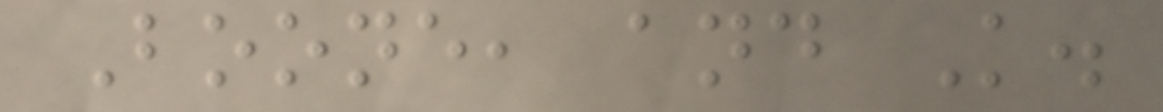Boone, and K.
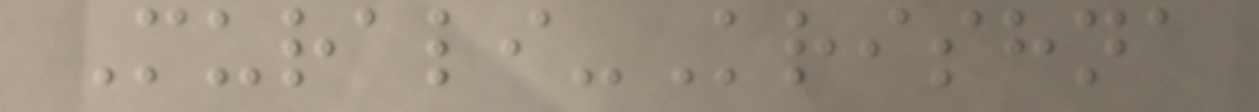Murali-Krishna
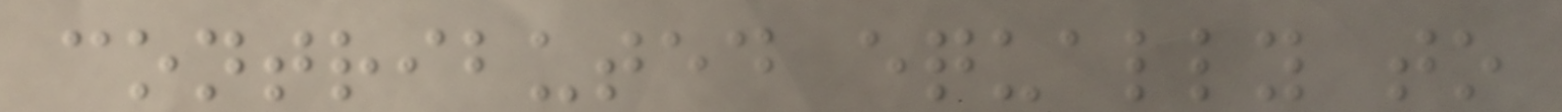contributed equally to
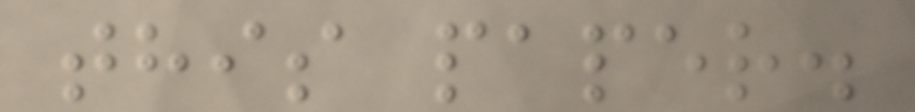this paper.
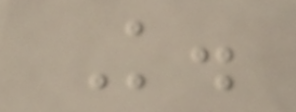K.
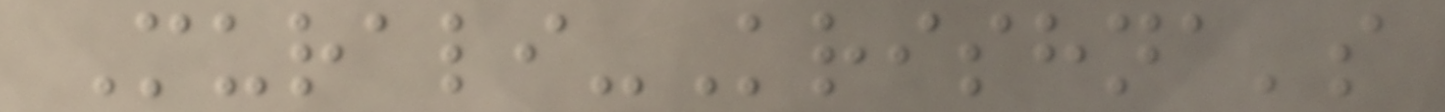Murali-Krishna's
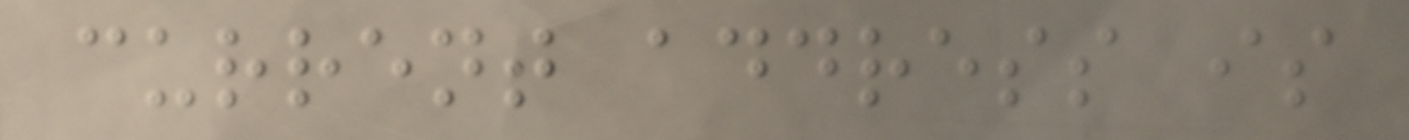current address is
